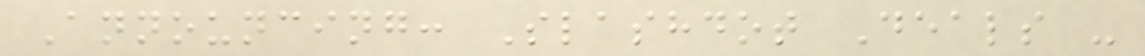Announcing: Slashdot Deals -
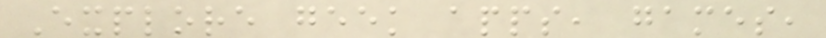Explore geek apps, games,
